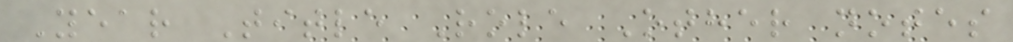Year Title Role Other notes
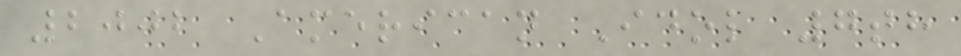2002 American Idol 7th
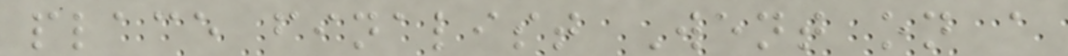place finalist Went on a
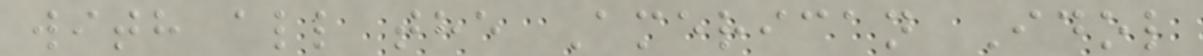with all the American Idol
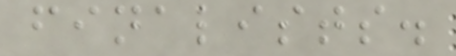finalists.
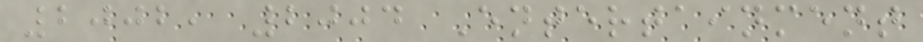2002, 2004 Entertainment
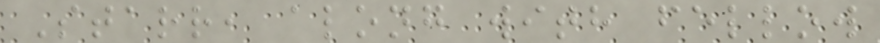Starr, along with fellow
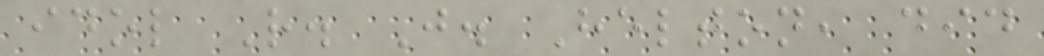idol R. J. Helton, did
